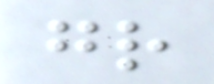gr
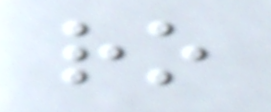ro
